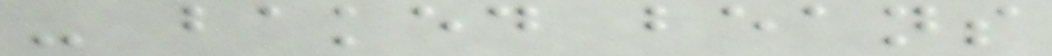- baked beans
